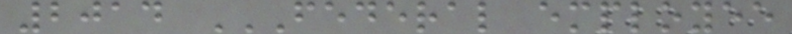2014 FEDERAL EMPLOYEE
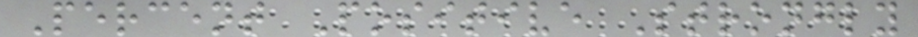Percent Positive Strongly
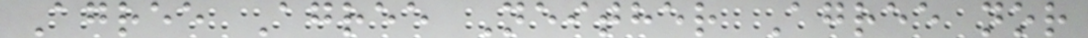Agree Agree Neither Agree nor
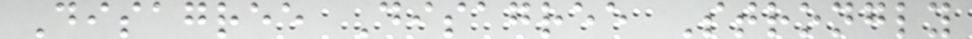Disagree Disagree Strongly
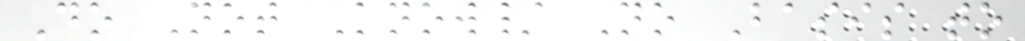Do Not Know/ No Basis to
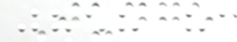Judge
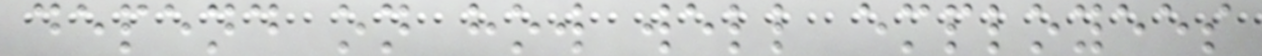depend on how well employees
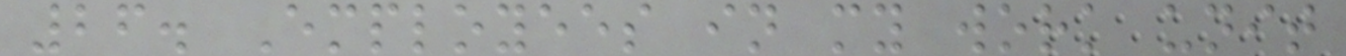26. Employees in my work unit
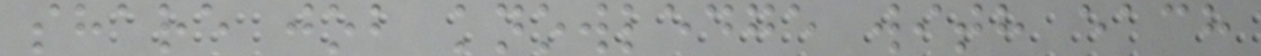share job knowledge with each
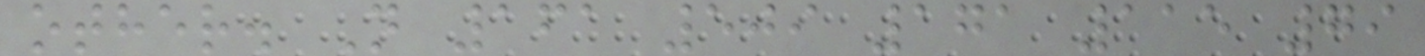other. N 161 509 171 115 79
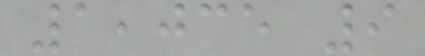1,035 9
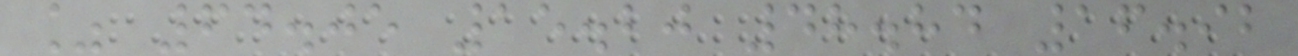% 64.05 15.20 48.84 16.92
